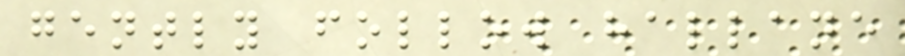gently follow hallane
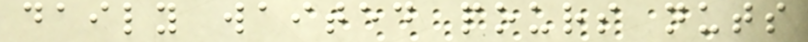daily waited pours nuts
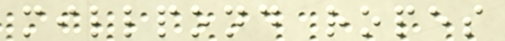millpond ropes
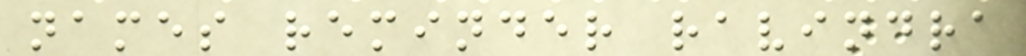names reminder ravindra
